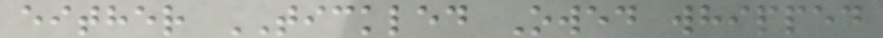either TICKLED Owed whipped
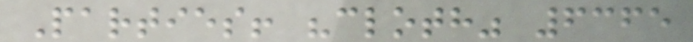Parties! "cloth" 6365
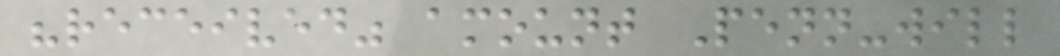"received" amount Penn-will
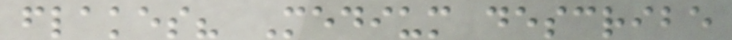flakes? Medium describe
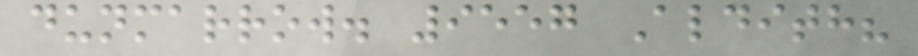dunmarrow. 9557 Aldith?
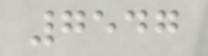7547
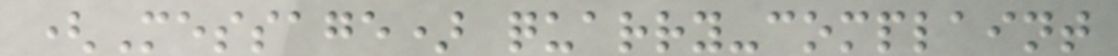(Message) quarry-complaint
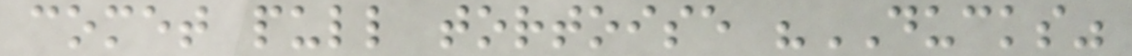comet pull tortoise "DUCKS"
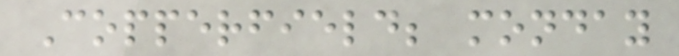Copperfield; monday
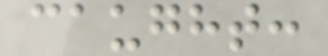caught:
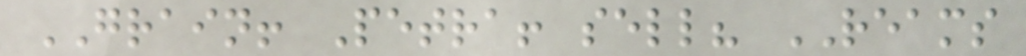GRAIN! Petra! sell? REAMS
